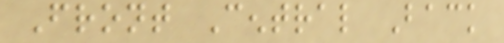Front Central Back
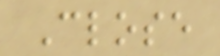Close
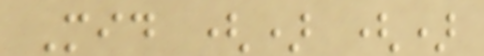Mid () ()
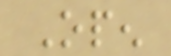Open
